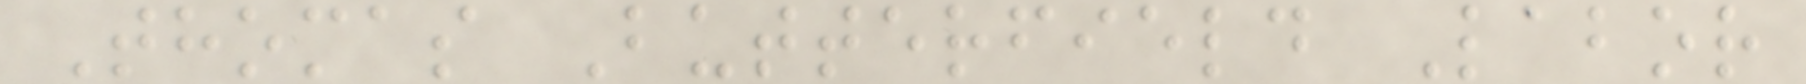Thomas Butterfield Labor
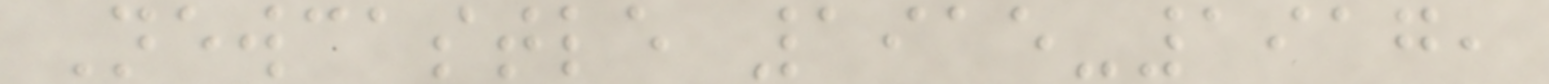Newcastle 1915-1917,
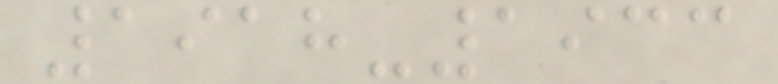1918-1933
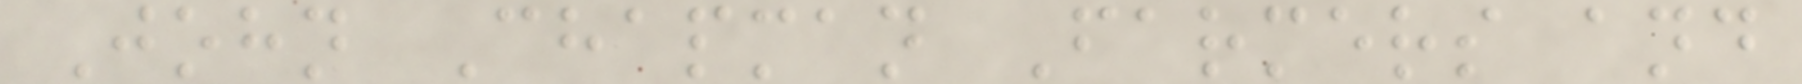John Chapman Farmers and
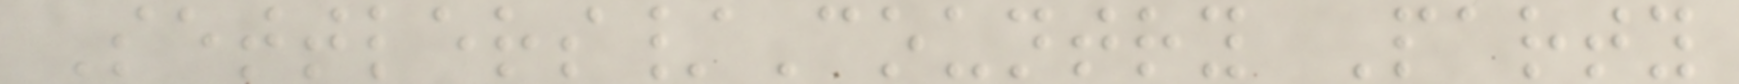Settlers/Country Party
